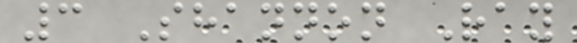3 Shannon Ray
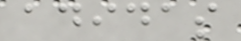adidas
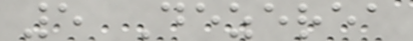5 Dezerea
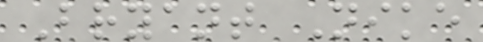Bryant Nike
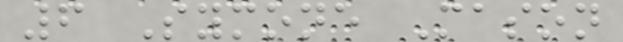6 Symone Mason
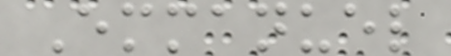Emmanuel
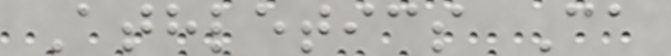Athletics Ca
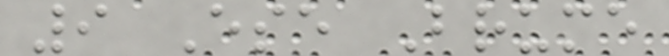9 Ese Brume
